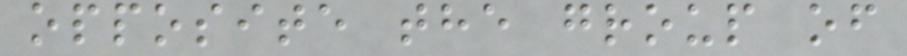opposite the group of
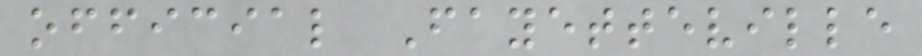official Fayetteville
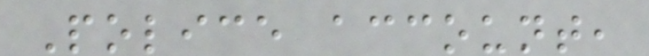Police account,
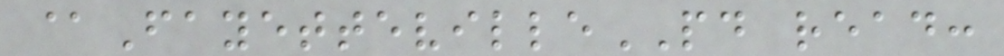@FayettevillePD read:
